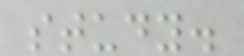study.
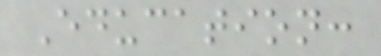Education:
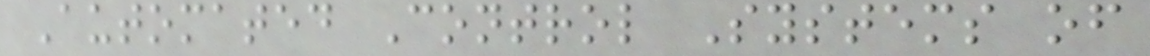Automated Control Systems of
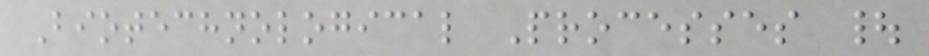Biotechnological Processes |
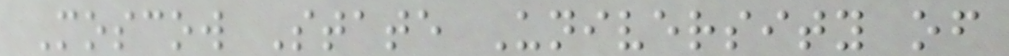Moscow State University of
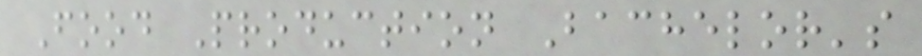Food Production Bachelor's
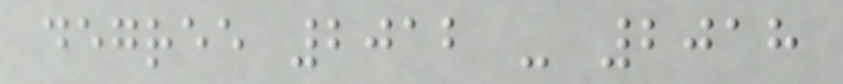degree 2012 - 2018
